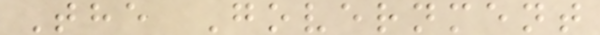The Government
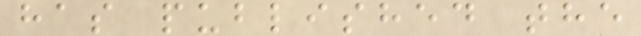has published the
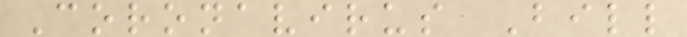Coronavirus Bill
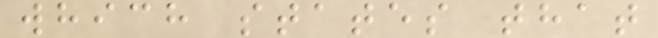which states that
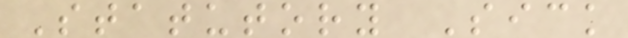Statutory Sick
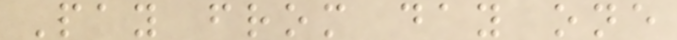Pay from day one
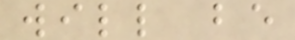will be
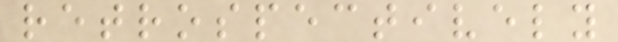retrospectively
